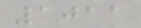1011
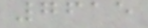7615
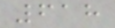618
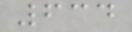634
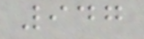947
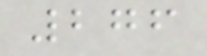276
